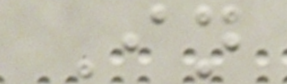In
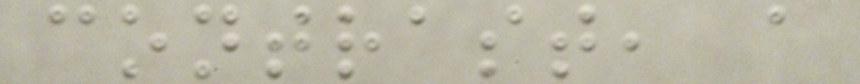contrast, a
